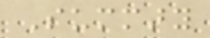Summary
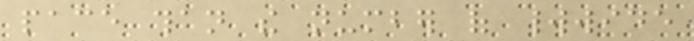pace than the number of worldwide
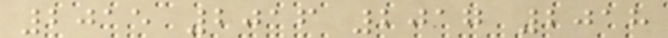2015 2016 2017 2018
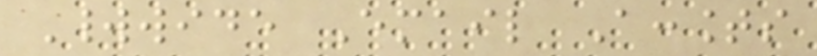Worldwide Email Accounts
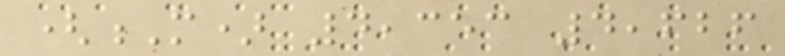(M) 4,353 4,626
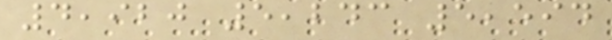4,920 5,243 5,594
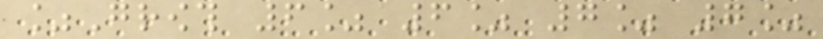%Growth 6% 6% 7% 7%
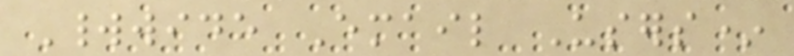Worldwide Email Users*
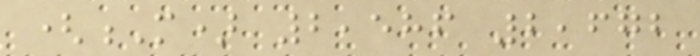(M) 2,586 2,672
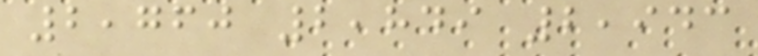2,760 2,849 2,943
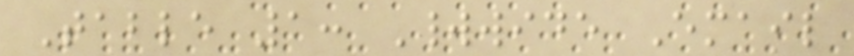Table 1: Worldwide Email
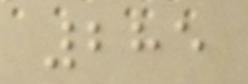285
